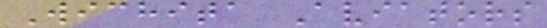Wichita Aviators
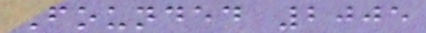Founded 2005
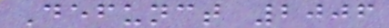Defunct 2006
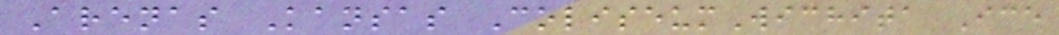Arenas Kansas ColiseumWichita Ice
